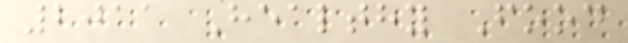2011 Healthy Food
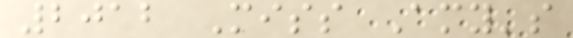2012 Miss Amy's
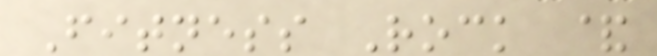Fitness Rock &
